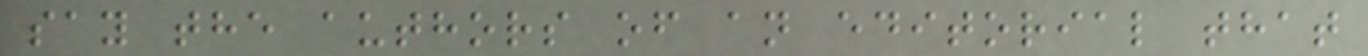say the authors of an editorial that
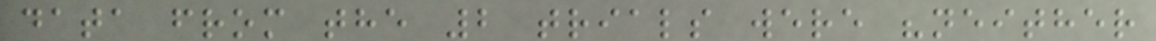data from the 2 trials were "neither
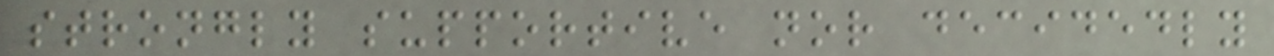strongly supportive nor decidedly
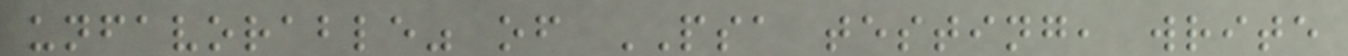unfavorable" of PSA testing, write
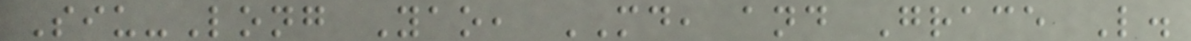Siu-Long Yao, MD, and Grace L.
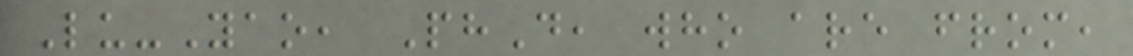Lu-Yao, PhD, who are from,
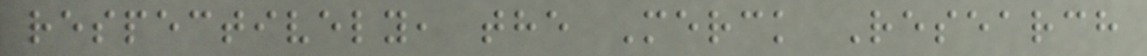respectively, the Merck Research
